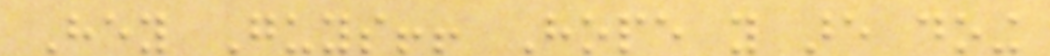Hey Guys!! Hope you are doing
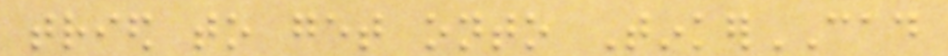tried to get onto TinkerCAD
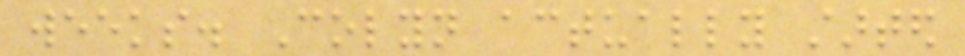weeks. Colyn actually started
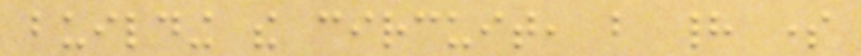building the circuit, but had some
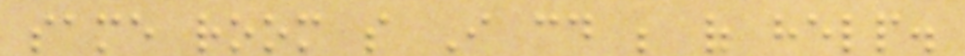same room so I could be of help.
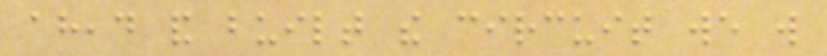ahead and built the circuit we will
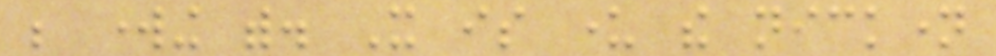be working with. It is under the nickname
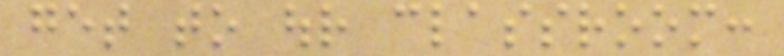get to our classroom:
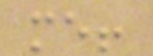me!
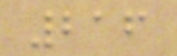216
